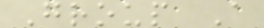Group A
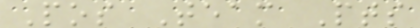Pos Team Pts
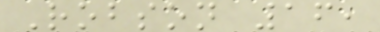Robson 16,
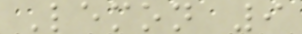Lemon 9
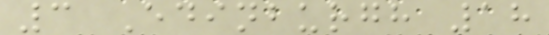3 Edinburgh 18
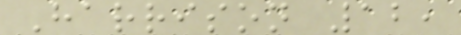Harrison 12,
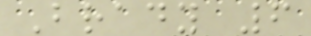Brady 6
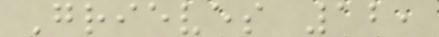Grieves 12,
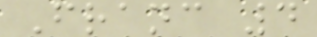Franc 4
